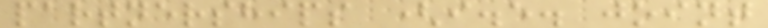partnerships (i.e. joint
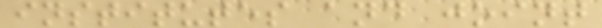institutes and joint
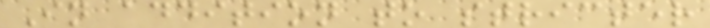In addition to stricter
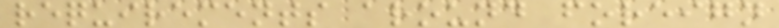requirements around foreign
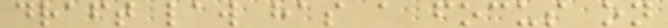draft law has a focus on
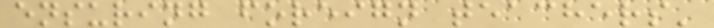ensuring foreign teachers'
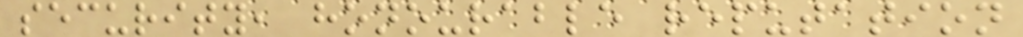security, honourable reputation
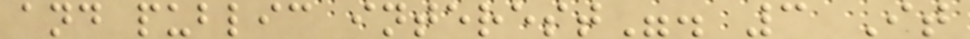and public interest". 3 It
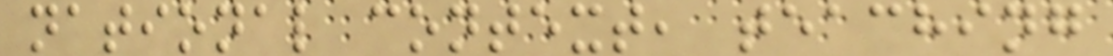national context, teaching
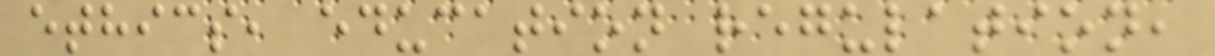ethics, education regulation,
